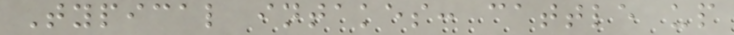Typical intakes: cattle up
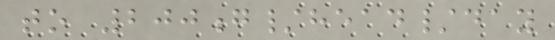to 200g/head/day
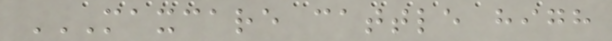MAXCARE CATTLE HIGH
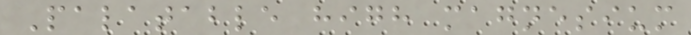Palatable high magnesium
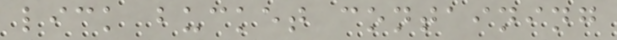lick bucket containing
